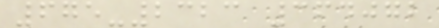675-2323 364072
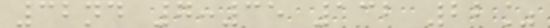32nd 7:35 132 22%
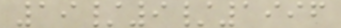19/9/1996
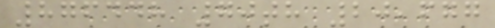876448 70th 20,677
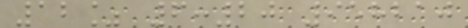12% 6:20 958210
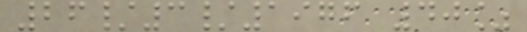26/3/1976 40%
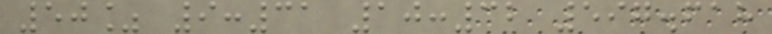50% 9:31 10:32 597.618
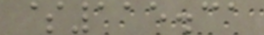$115.31
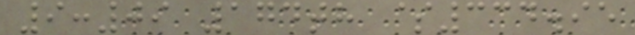9:09 174th $334.95
